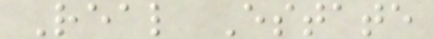Real Estate
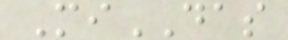MiDAS
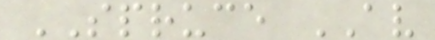SPRUCE AV
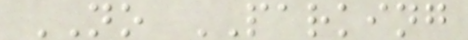NO PARKING
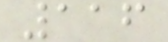116
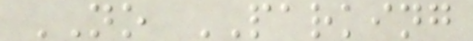NO PARKING
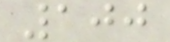100
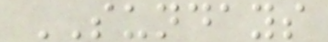SUNDAYS
